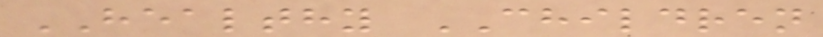HEALTHY CHILDREN
